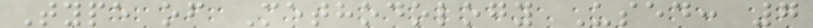Type of Methodology Used: 7
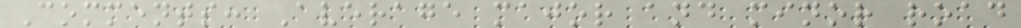Comments: Average major and minor road
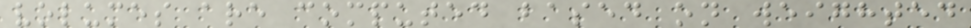volumes are computed based on weighted
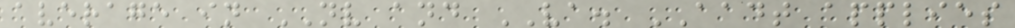average in NV and VA. AADT applies
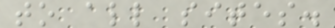to all sites.
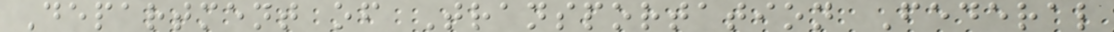Department of Transportation Federal
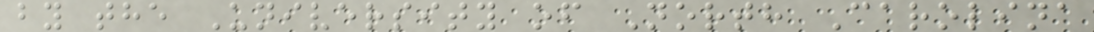by the University of North Carolina
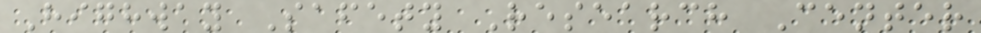Highway Safety Research Center
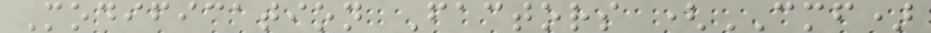Modification Factors (CMF)
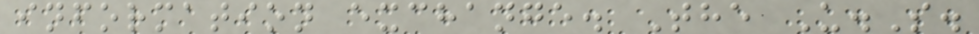information exchange. The U.S.
